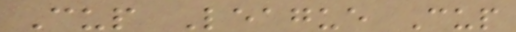Cup League Cup
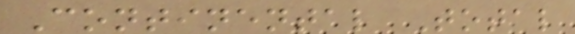Continental Total
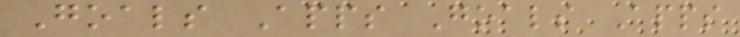Goals Apps Goals Apps
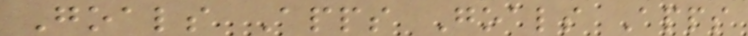Goals Apps Goals Apps
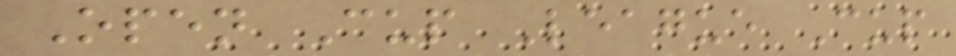Open Cup League Cup
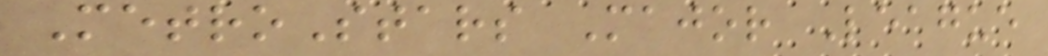MetroStars Major League
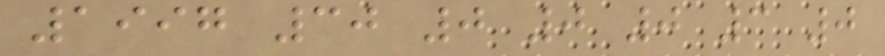1997 30 0 0 0 3 0
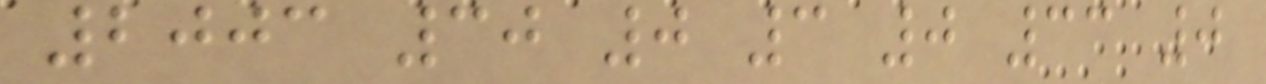2003 30 0 3 0 33 0
